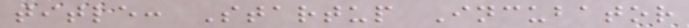title: Startup Incubator
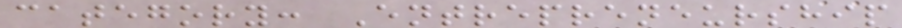category: Entrepreneurship
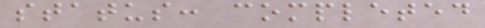status: completed
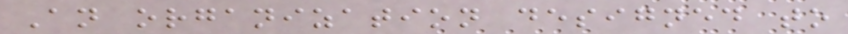An organization designed to
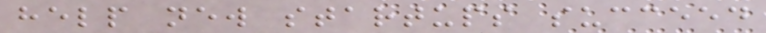help new startups succeed
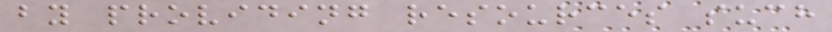by providing resources such
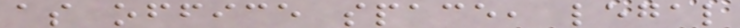as office space, legal
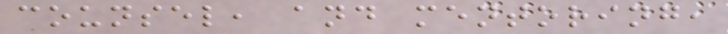counsel, and mentoring,
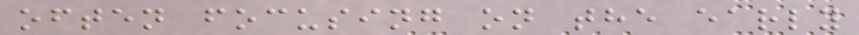often focusing on the early
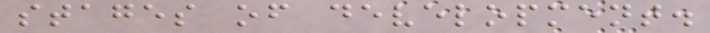stages of development.
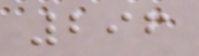296
